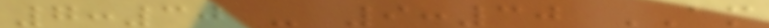7:30 - 9:30 AM
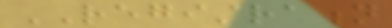REGISTRATION
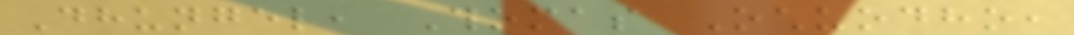Dhungel, Thomas Ochuodho,
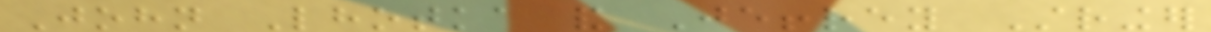John Lhotka and Jeffrey Stringer
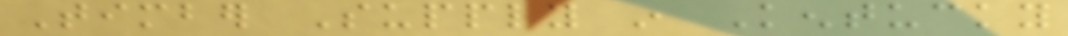Timber Supply in Kentucky
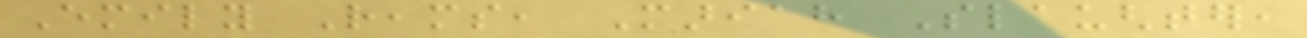Emily Reams, Mariah Slaughter,
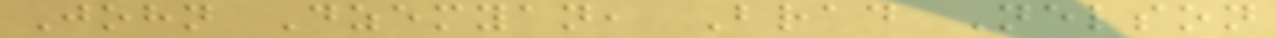John Dzemyan, Brad Nelson
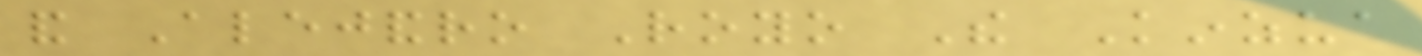and Alejandro Royo The Kinzua
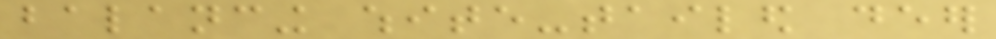balancing white-tailed deer
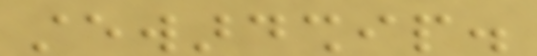stewardship.
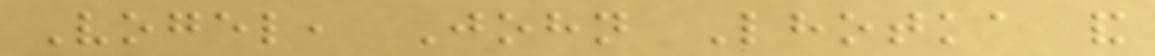Vogel, John Lhotka and
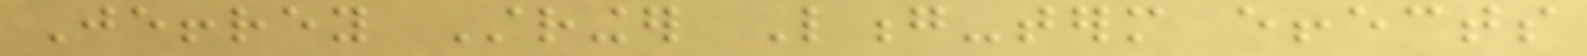Jeffrey Stringer Long-term effects
